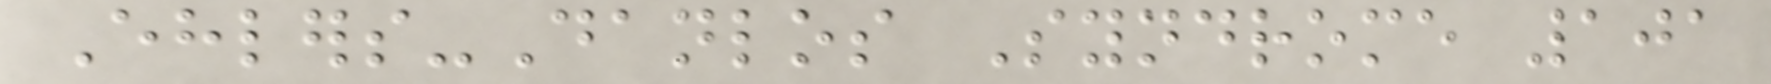Ehlers-Danlos Syndrome 101
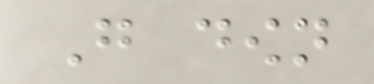Go down
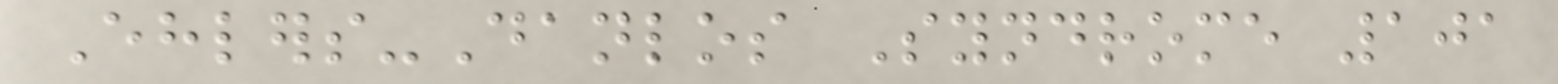Ehlers-Danlos Syndrome 101
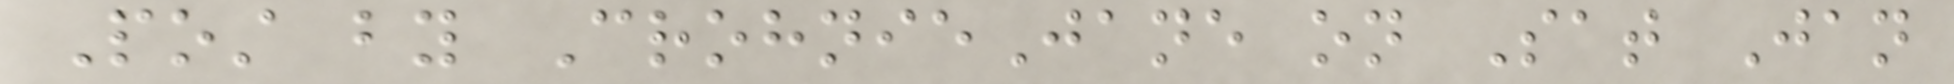Post by CrohnieJane on Sat Jan
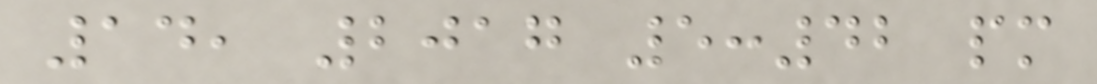14, 2017 5:42 pm
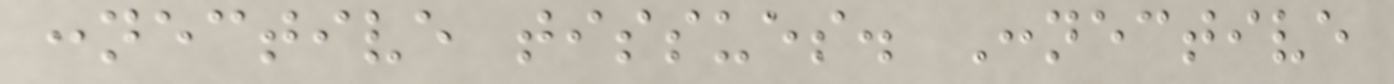connective tissues. Connective
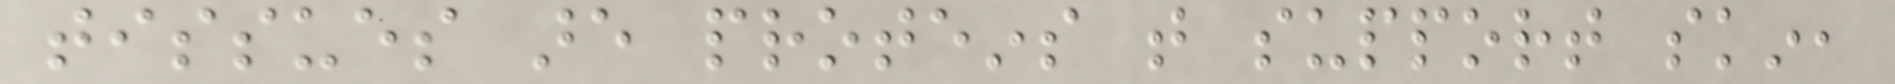tissues are proteins that support skin,
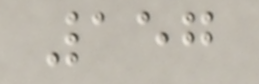157
